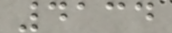4134
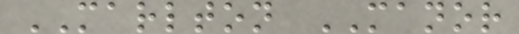MARLTON MANOR
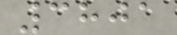3801
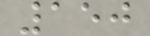150
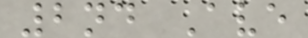2nd Ave
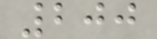200
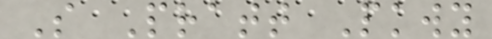S Pratt Pkwy
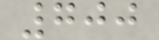700
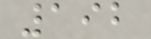192
